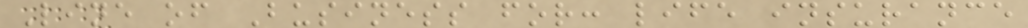Line of Business for: life insurance
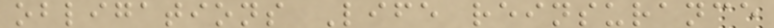obligations Life reinsurance
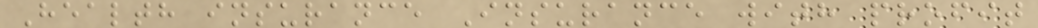Health insurance Insurance with profit
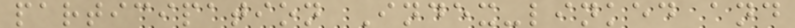participation Index-linked and
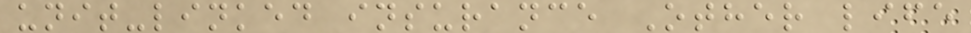unit-linked insurance Other life
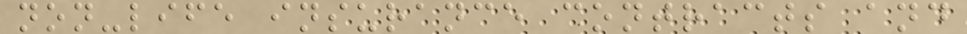non-life insurance contracts and
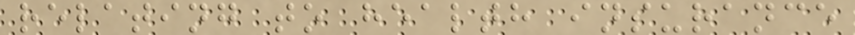relating to health insurance
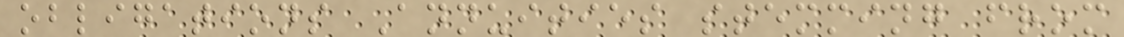obligations Annuities stemming from
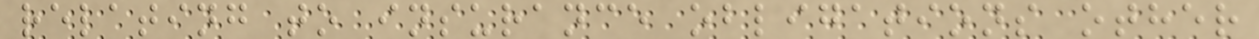relating to insurance obligations other
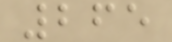265
